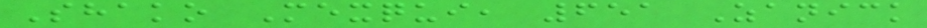Shako Mexqui, 651 Zanick
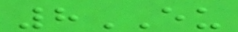8EU
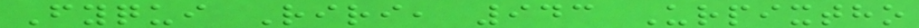Fyqui Riri, 943 Urpixtho
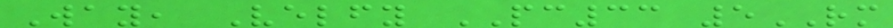Way, Velfy PC33 5RM
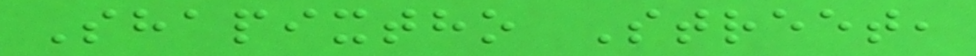Shapixtho Street,
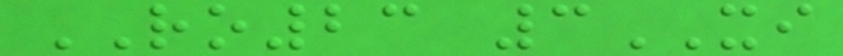RO23 3XI
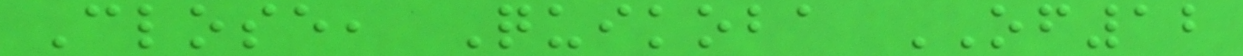Close, Quikoba OF12
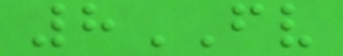8FV
